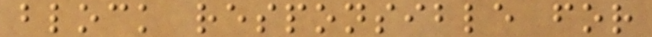block responsible for
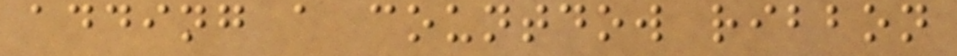adding a countdow ribbon
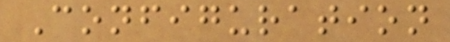Configuration
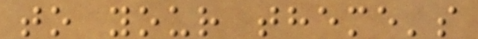to your theme's
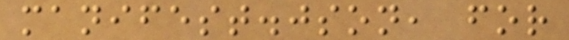manifest.json, for
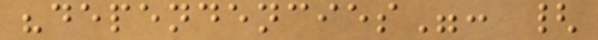"dependencies": {
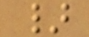}
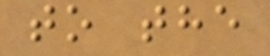to the
